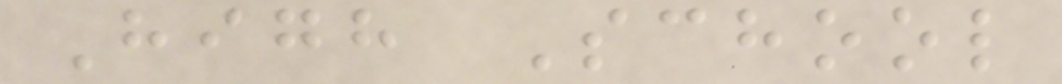High School
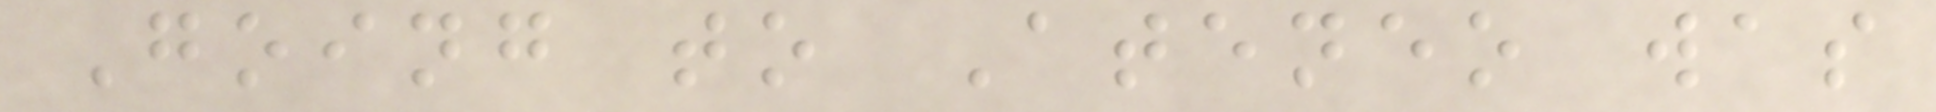Going to Ateneo was
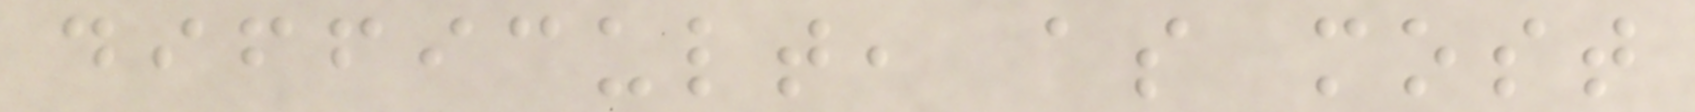difficult, as most
